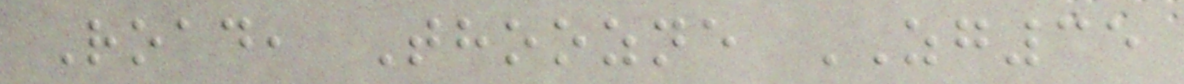Road, Thoozne ZG35
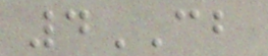4CB
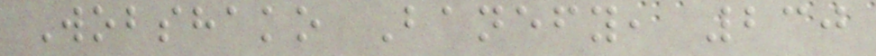Wobshako Banefy, 230
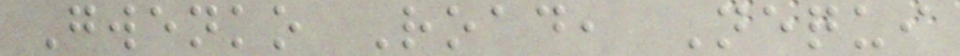Gwenko Road, Nequi
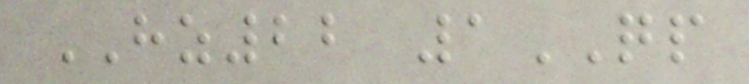HZ22 1QP
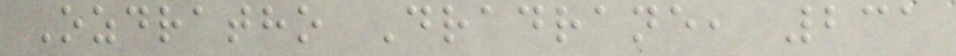Ozdratho Dradrane, 231
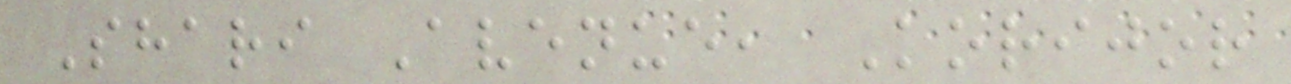Shari Avenue, Korijor
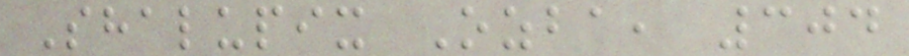Shalupix Ozba, 304
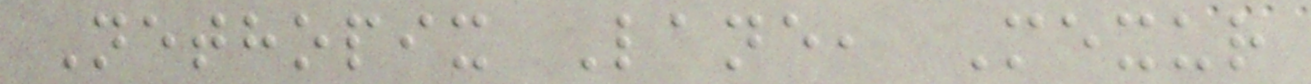Nethopix Lane, Mexur
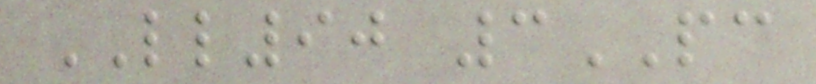LL90 3PC
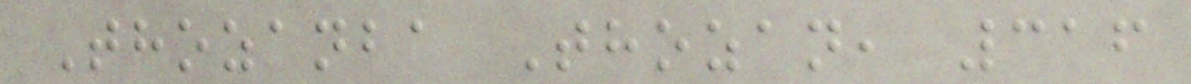Thozanba Thozan, 316
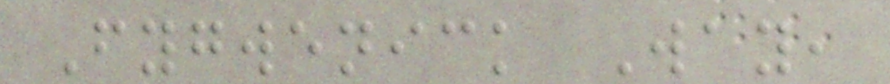Fygwenick Way,
